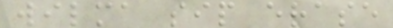wilma sip erase
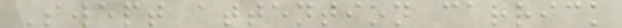Swept attention carrick
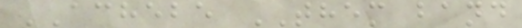ACHEBE THEM band
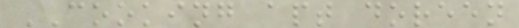COOKING apt doreen
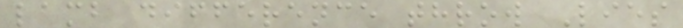lamb difference throw Lies
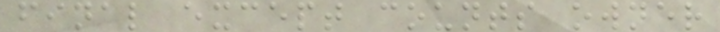final except counts owner
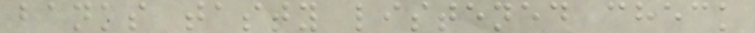banks tasty listened check
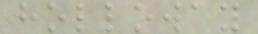holloway
